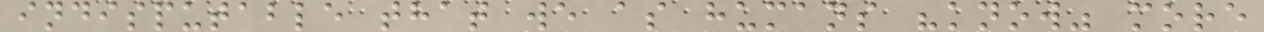indisputable that we as humans "know" more
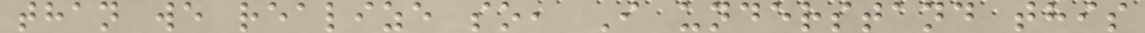than we realize so, I understand this
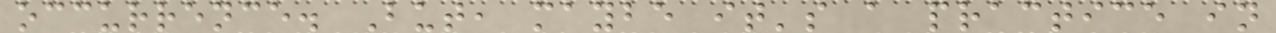occurrence. But, maybe it's a practice in
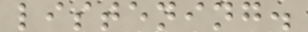listening.
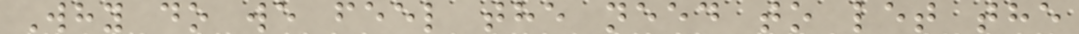Why do we feel the need to let the
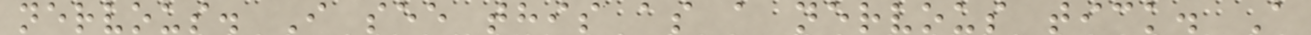nervous. I see this as a nervous tick. A
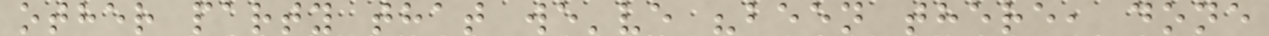other party that we've "been there, done
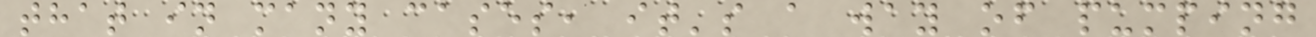that in many cases, it's a way of pumping
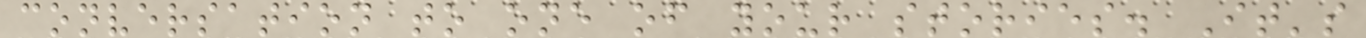conversation to one of your stories. It's
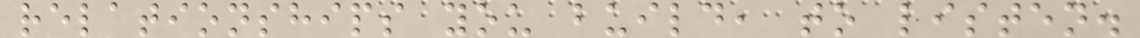relationships you build, to listen.
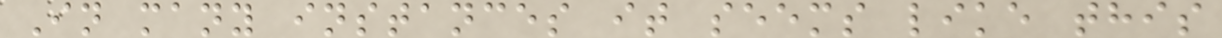In many instances it seems like this
